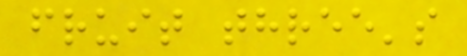fruit three's
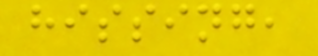hissing,
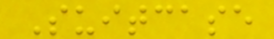Suitcase
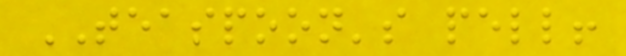TEASPOON's pell!
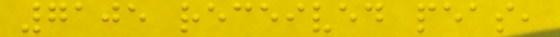7105 received peas,
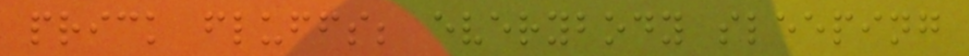prick fluffs; everybody sleeping
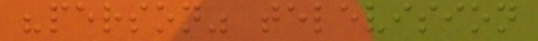"person" television
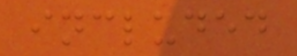included
